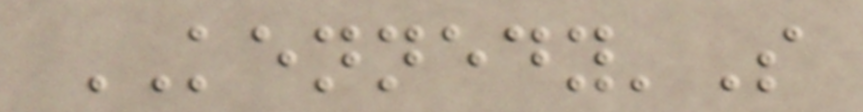KENNEDY'S
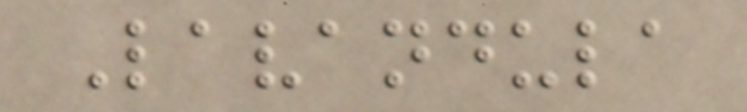Lavandula
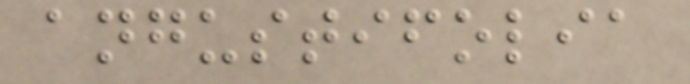angustifolia
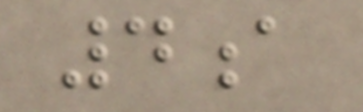4a
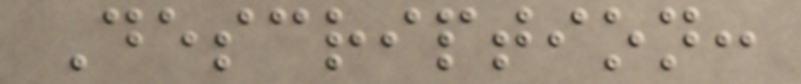Description:
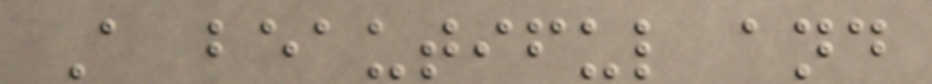A beautiful and
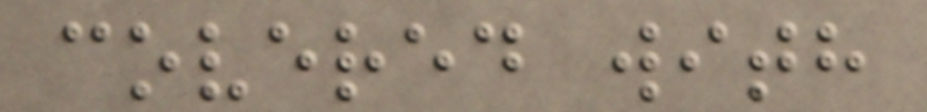covered with
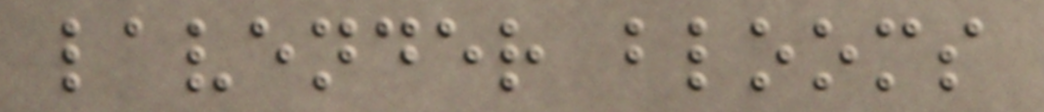lavender blooms
